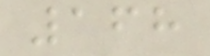168
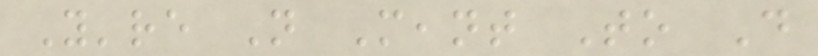You're Not Meant To Do
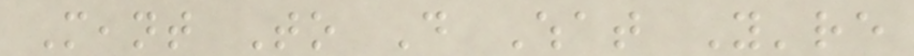Meant To Do What You're
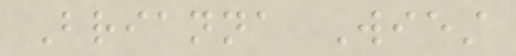Brianna Wiest
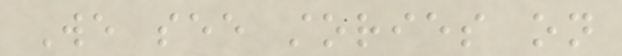We see stories on
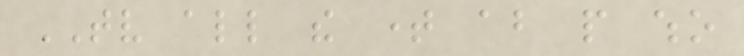TV all the time about people who
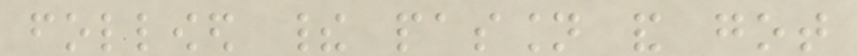followed their passion and got
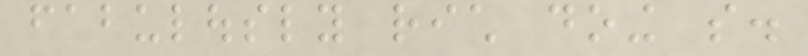fabulously rich doing so.
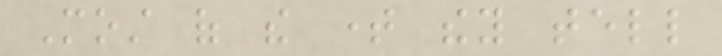Most of the time they tell
